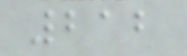212
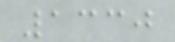1330
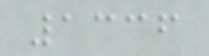1336
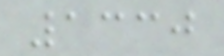1330
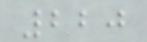220
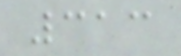313
